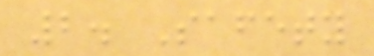2. Safety
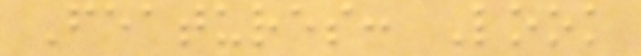Features: Look
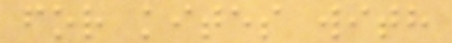for kites with
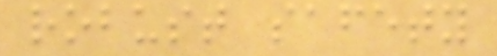robust safety
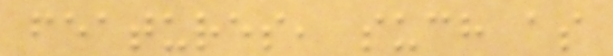features, such as
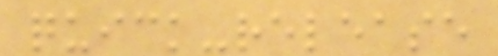quick-release
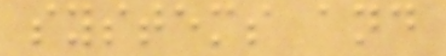systems and
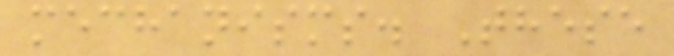mechanisms. These
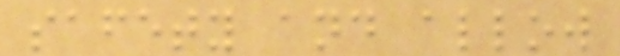safety and allow
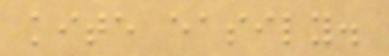kite easily.
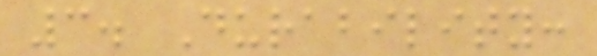3. Durability:
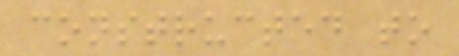constructed to
